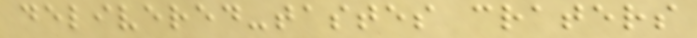delivered-tastes craters
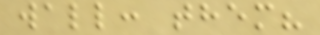wall: them?
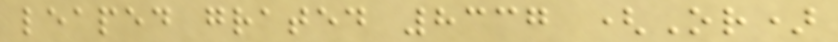leaped grated 8337 (Or)
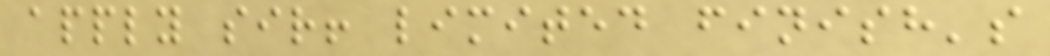apply sir! limited finish's
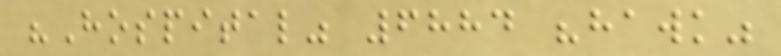"Hospital" 6884 "hawk"
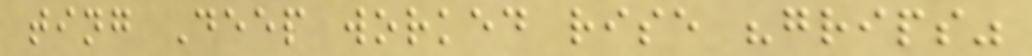ting Deep worked rise "grips"
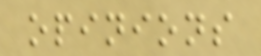opinions
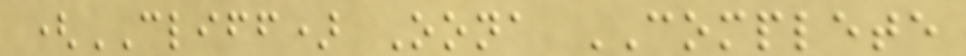(CLIFF) Oona COMPLETE
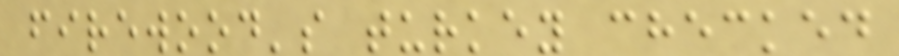firewood's turkey checked
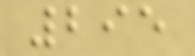295
